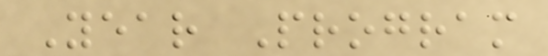Year Program
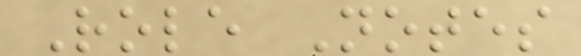Role Notes
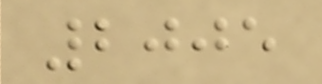2005
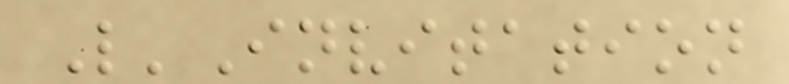L'Invitation
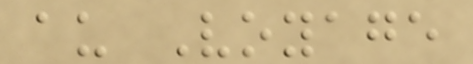au Voyage
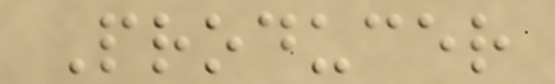Producer
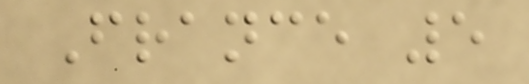France 5
